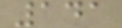141
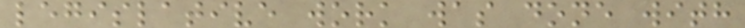legislative work was done with
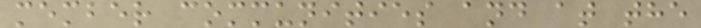member communities and at the
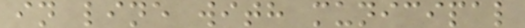in line with municipal
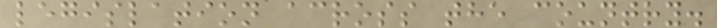legislation across the country.
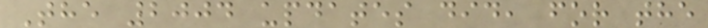The 2004 updates did, for the
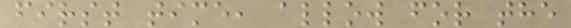first time, allow for the
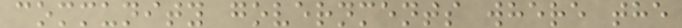community governments where the
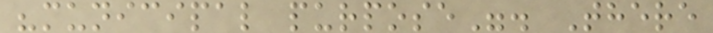"municipal purpose". There
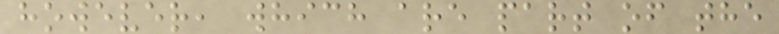however, which are part of the
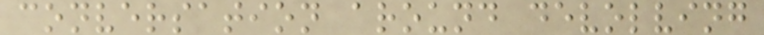conversation around devolving
